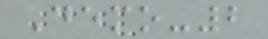Demo-2
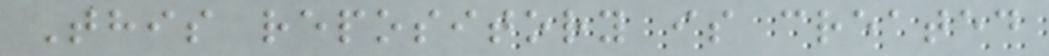This repository is created
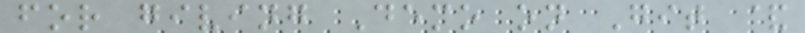for giving Demo on Git &
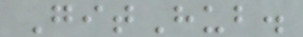GitHub.
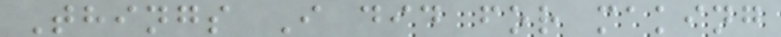Things I did for making
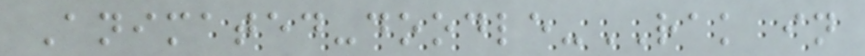Animated-doodle-RAK in
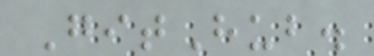GitHub.
